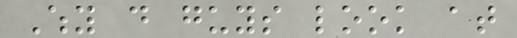Why do guys look at
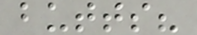butts?
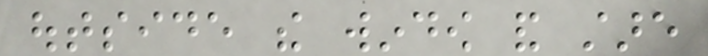outside the window and stare
